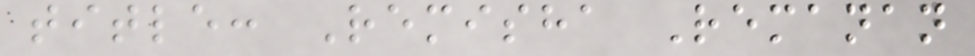title: Remisha Remanan
